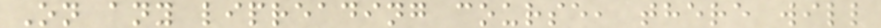On any lipreading course, there will
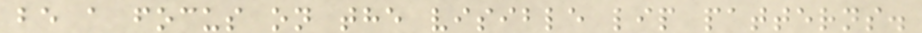be a focus on the visible lip patterns.
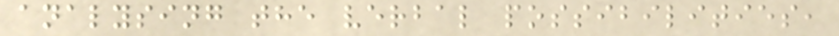analysing the verbal possibilities,
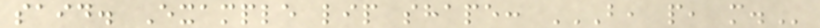said. Example lip shape: B, P, M.
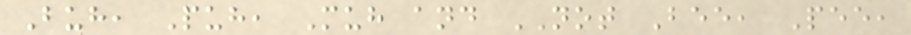Buh, Puh, Muh and NOT Bee, Pee,
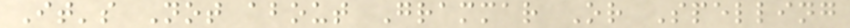It's Not about Grammar Or Spelling
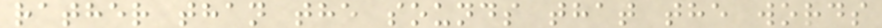rather than the sounds that the words
